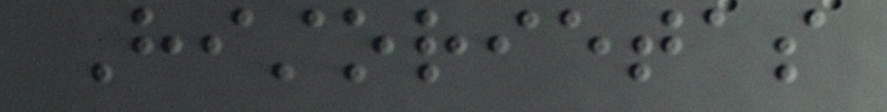Historietas
